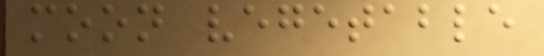moon vegetable
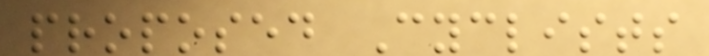proposed Cyclists
